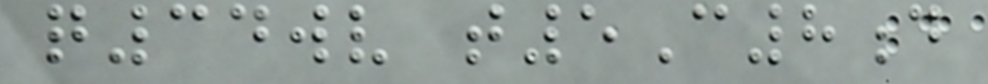q34wv t5C8d
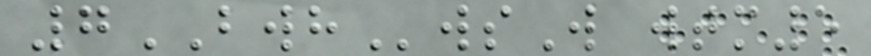7BWHwsW wtm5
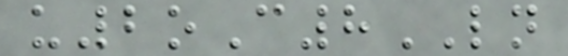u2oC8LN
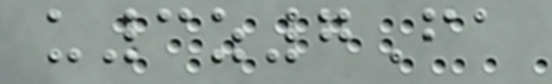u3z7Fa
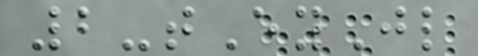2-tEyJl
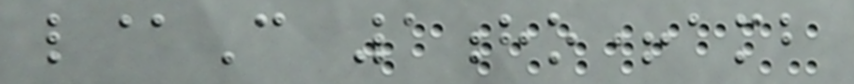l@C 1ho+amb
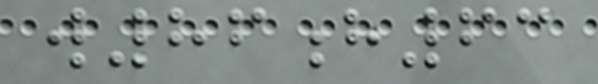w86h63
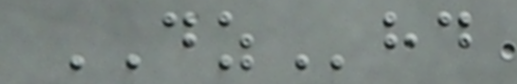DZhd
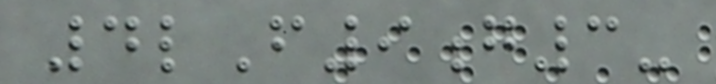4lF9g3-
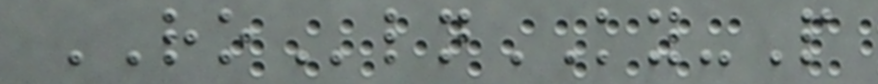ROlnKY-P
